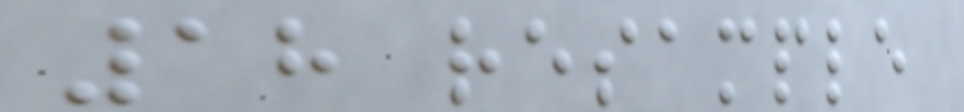18 resample
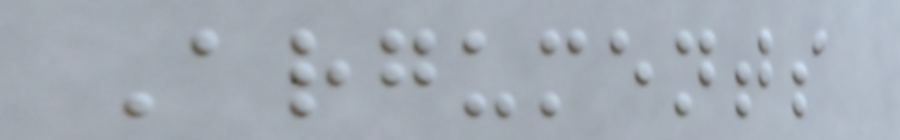Arguments
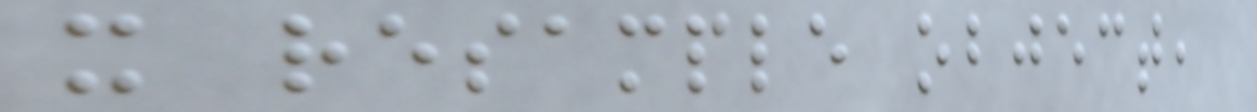x resample object,
